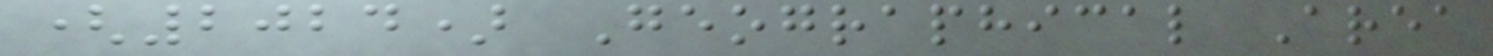(2024) Geographical Area
